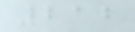212
